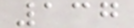137
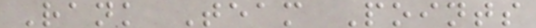Rank Team Points
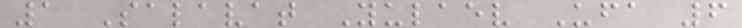1 Salavat Yulaev Ufa 6
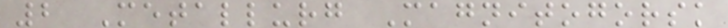2 Metallurg Magnitogorsk
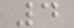4
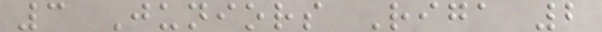3 Juniors Riga 2
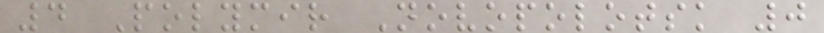4 Polymir Novopolotsk 0
